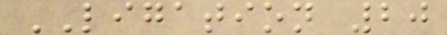LIGATION 20
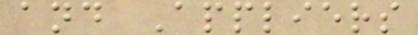and Appliers
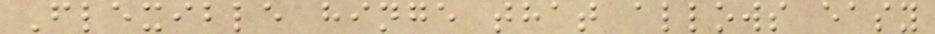Flexible hinge that allows easy
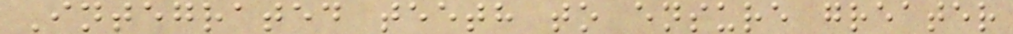Integrated teeth to ensure greater
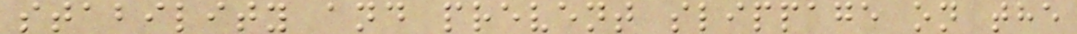stability and prevent slippage on the
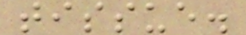tissue.
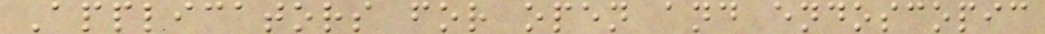Applicators for open and endoscopic
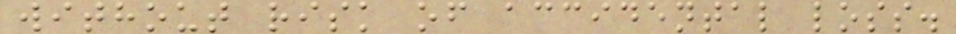without risk of accidental loss.
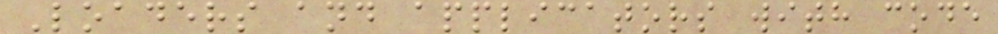Loaders and applicators with code
